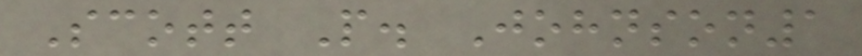Scott P. Johnson1
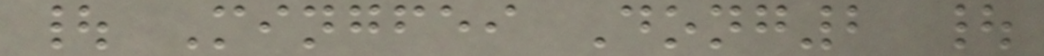| Mingfei Dong2 |
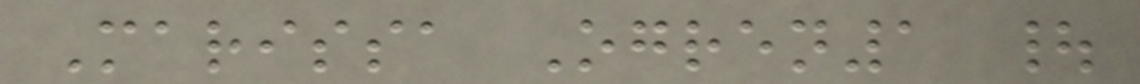Marissa Ogren1 |
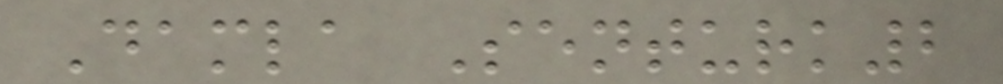Damla Senturk2
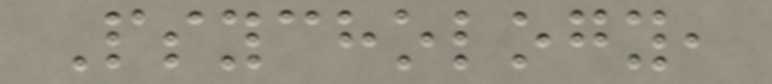Psychology,
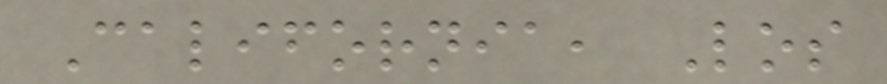California, Los
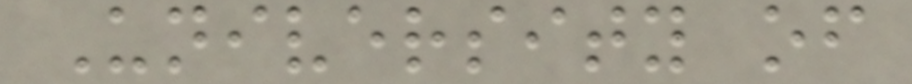University of
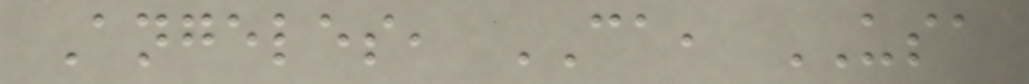Angeles, CA, USA
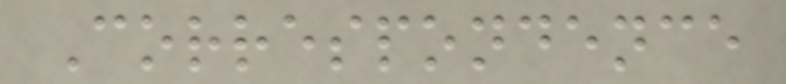Correspondence
